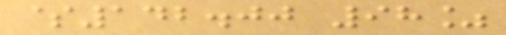$142.00 98%
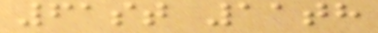61st 11th
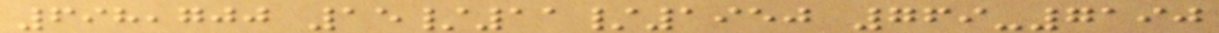698,700 15/11/1950 769-7190
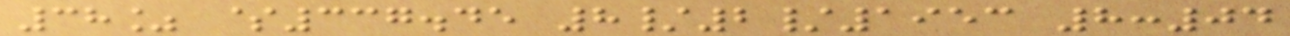38% $337.45 8/2/1953 8:04
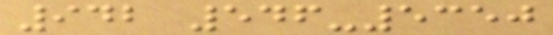942 546-5350
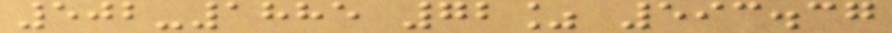502-1885 72% 593.37
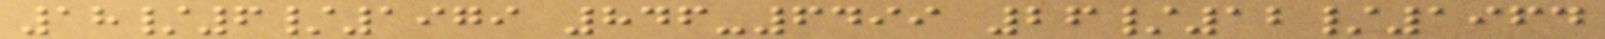18/6/1979 846-6499 26/12/1964
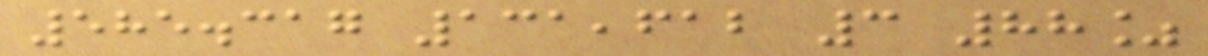585.317 131,612 3 88%
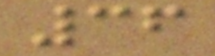36
